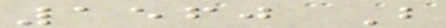1560 B
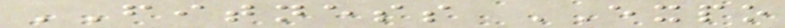FITNESS EXPO
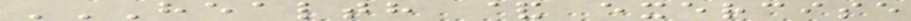HEALTH & EXERCISE
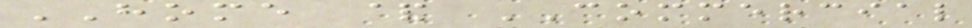HOME & COMMERCIAL
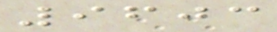9603
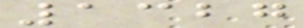1327
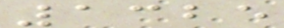1325
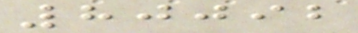80092
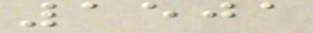1501
